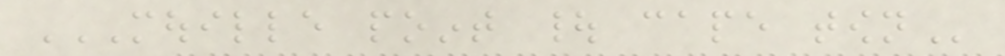MOUILLE POINT | CAPE TOWN
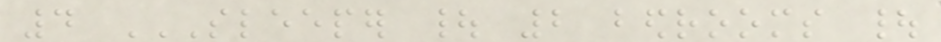4 SLEEPER | 2 BEDROOMS |
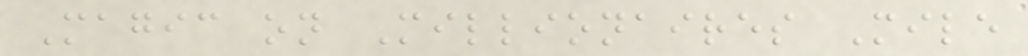Magic on Millionaires Mile
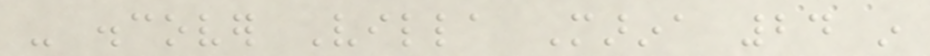- discover Villa Marina 24 in
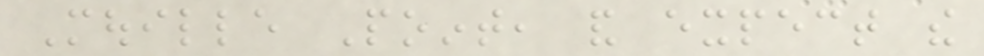Mouille Point, and expect the
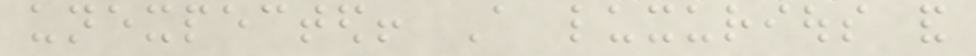unexpected! A luxurious and
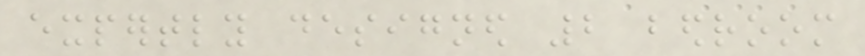expertly designed 2 bedroom
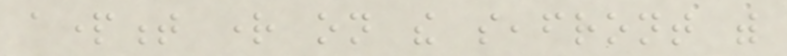apartment right on the seafront with
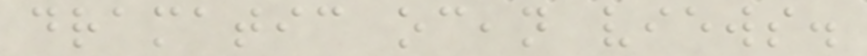dramatic ocean views.
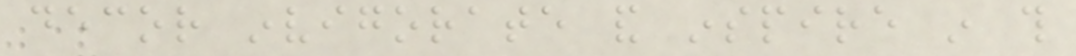decor invigorate and inspire in this
